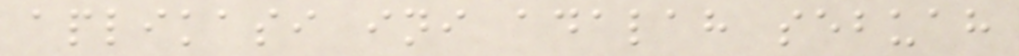aplikasi ini adalah sebuah
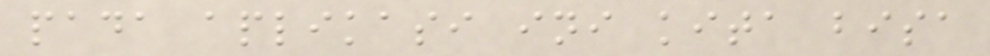pada aplikasi ini kita bisa
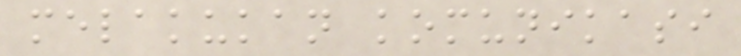melakukan komunikasi
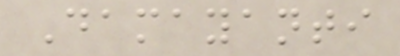Damayanti
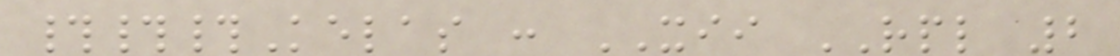###Kelas : XII RPL 2
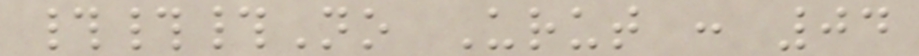###No Urut : 04
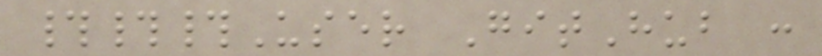###User GitHub :
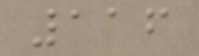116
